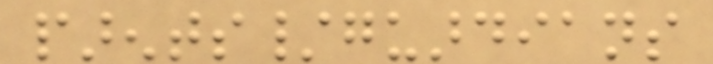parents/guardians
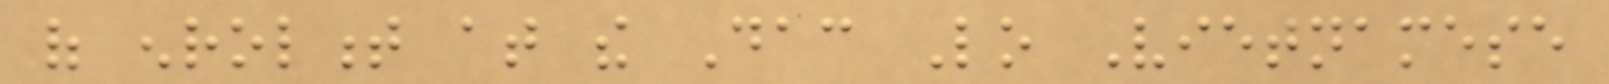of enrolment at the Dac Lo Vietnamese
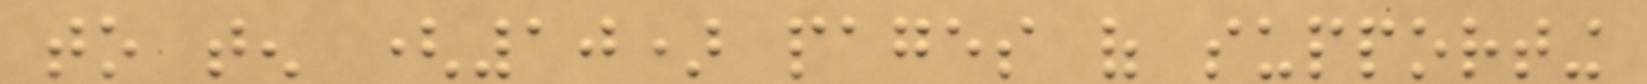to ten (10) pages of supporting
